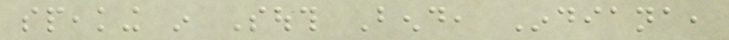speaking in South Bend, Indiana,
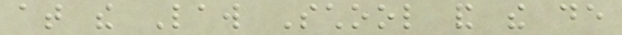at the Law School and the de
